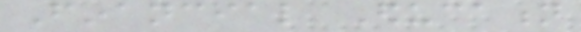Financial Education
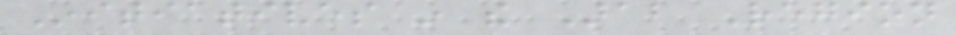Initiatives in the Arab Region
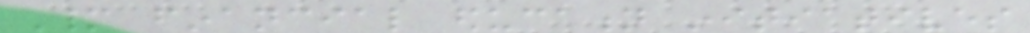Many financial education initiatives
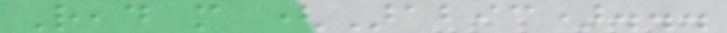Read more (Arabic)...
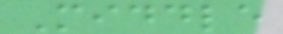Middle
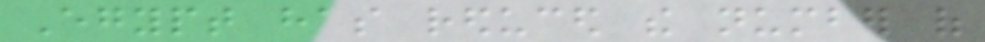Egypt has reduced the number of
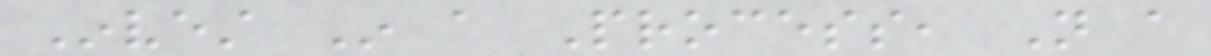Invest In a Process, Not a
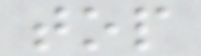top
